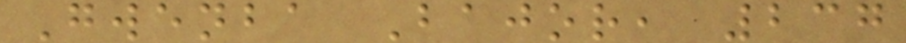Gwenba Bajor, 237
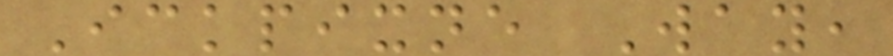Ickpixne Way,
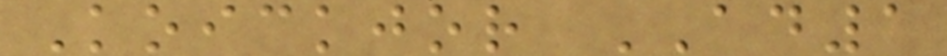Koickjor AD1
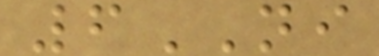6NI
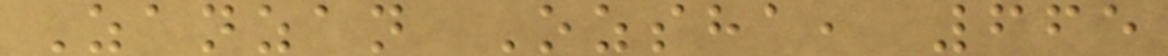Zanzan Ozsha, 665
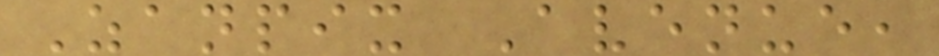Zanpix Avenue,
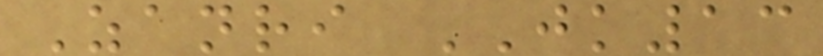Zanri JK13
